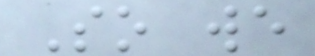So we
